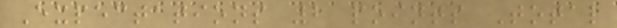Expectations 2 points Total
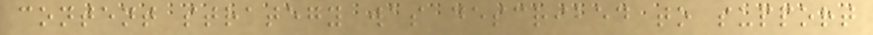content strategy was described to support
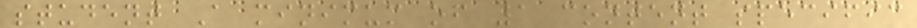student A minimum of 1 content specific
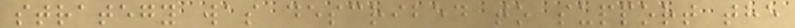strategy was described to support the
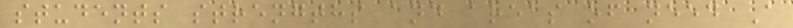students strengths and areas of need A
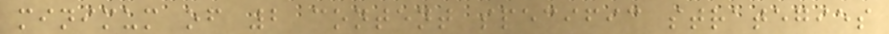minimum of 2 content specific strategies
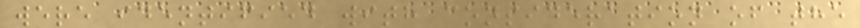were identified with consideration of the
